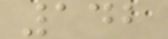142
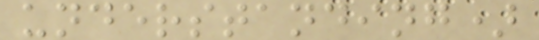understanding)
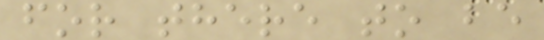for there to be
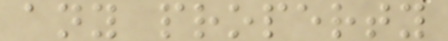any property
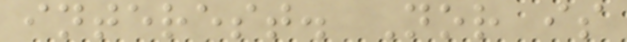interest. Nor is
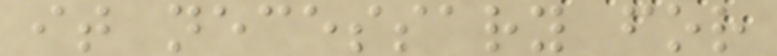it necessary for
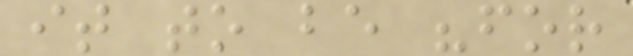it to be "for
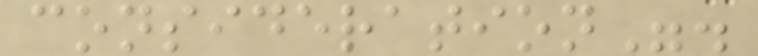consideration".
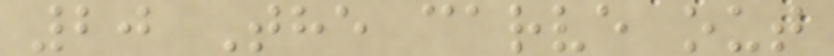20 The carve out
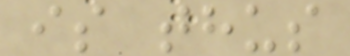is thus
